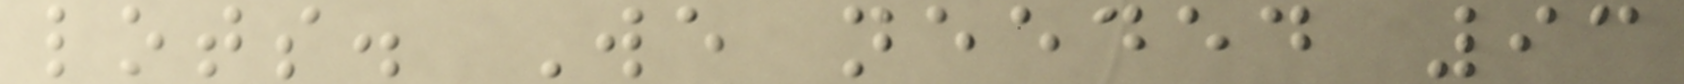lots. We needed 93
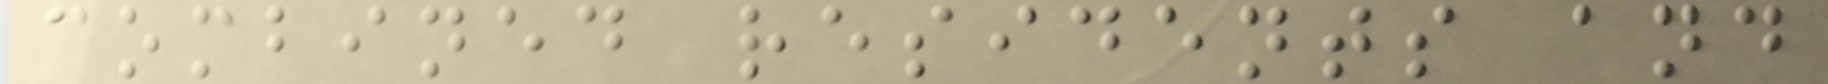combined residents and
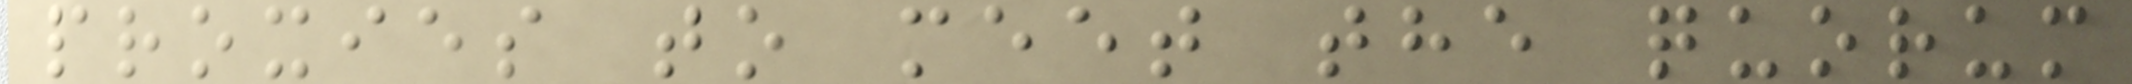proxies to meet the quorum
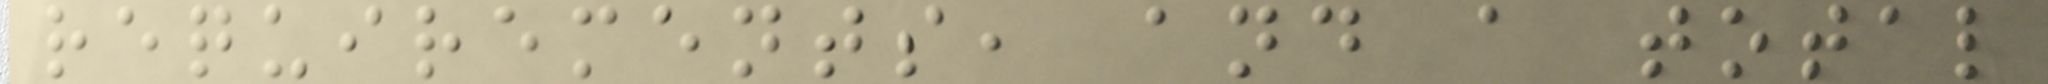requirements, and a total
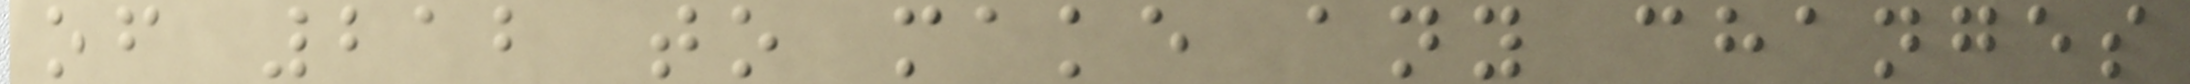of 212 to make any changes
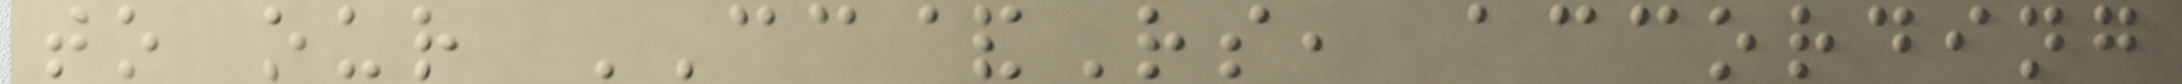to our CC&Rs, according
